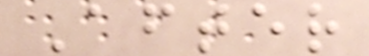After
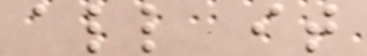all it
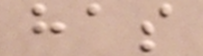has
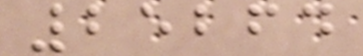25264
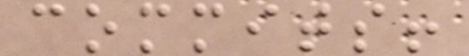commits!
